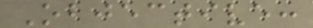Objective:
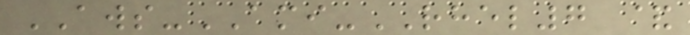AWS-AMI-RHEL7 &
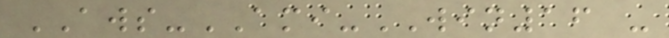AWS-AMI-WIN16 -
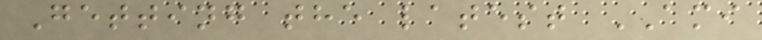Getting the latest AMI
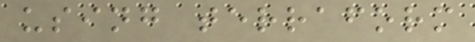using terraform
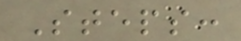Steps:
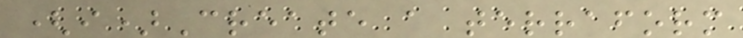(i)Create a terraform
